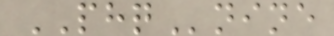PHQnine
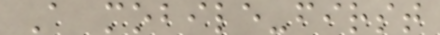A mobile-first
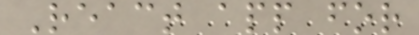React app for
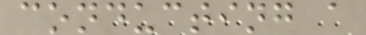conducting a
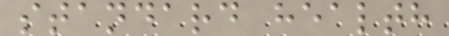standard health
